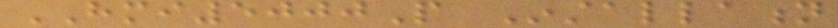HMI5000P Installation
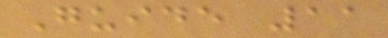Guide 11
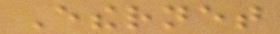Ethernet
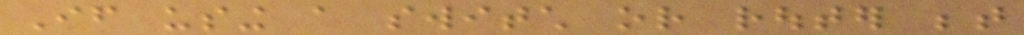If using a switch or router between
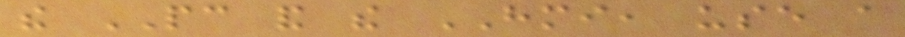the PC and the HMI, use a
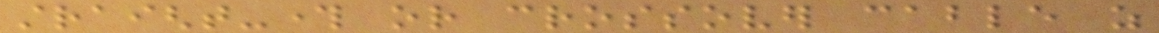straight-through or crossover cable as
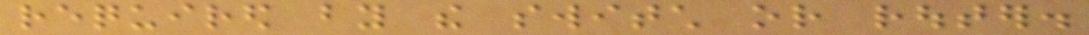required by the switch or router.
